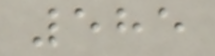585
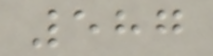587
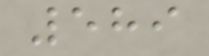589
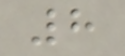8
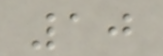10
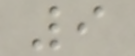9
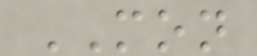MON
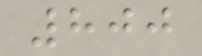800
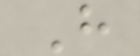H
